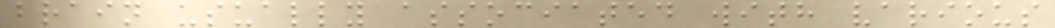brain usually associated with various
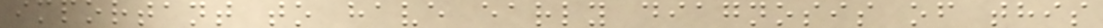important to have early diagnosis of this
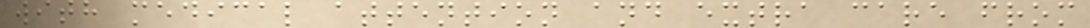with medical attention and extra care from
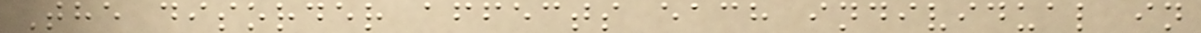The disorder affects each individual in
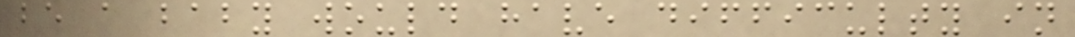be a baby would have difficulty in
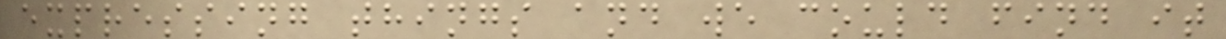expressing things and we could find it
